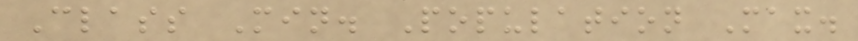Class Min. Population Max.
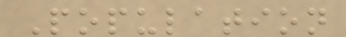Population
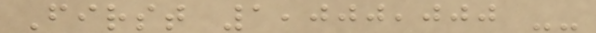First 1,000,000 --
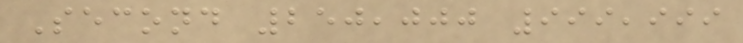Second 250,000 999,999
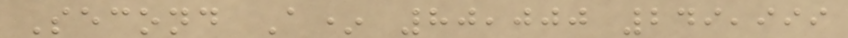Second A* 80,000 249,999
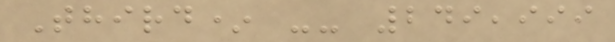Third* -- 249,999
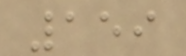159
